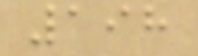198
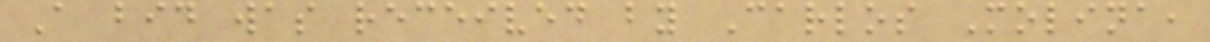A bid was received by Carlos Molina,
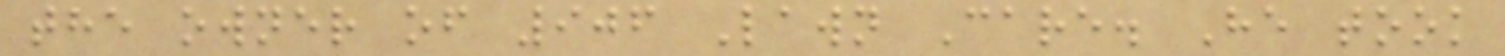the owner of 906 Lawn Care. He took
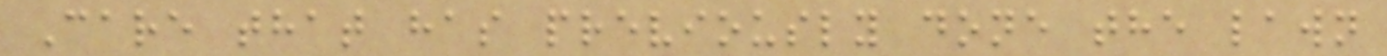Care that has previously done the lawn
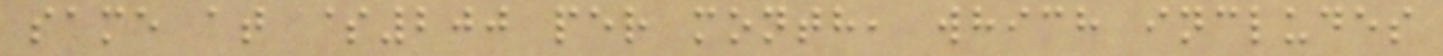same at $200 per month, which includes
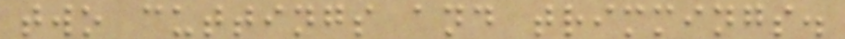two cuttings and trimmings.
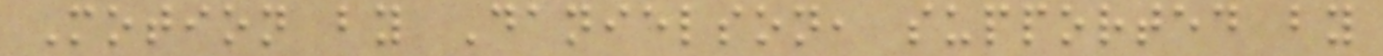Motion by Danielson, supported by
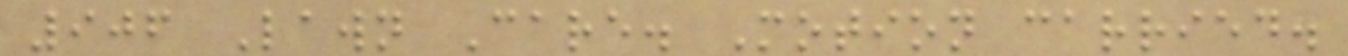906 Lawn Care. Motion carried.
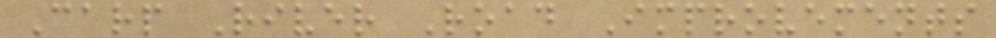Carp River Road Improvements
